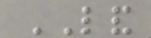LAND
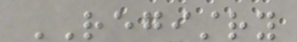REGISTRY
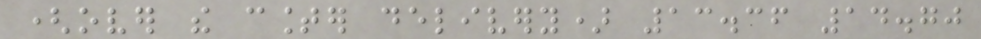(over the counter delivery) 13.36 14.70
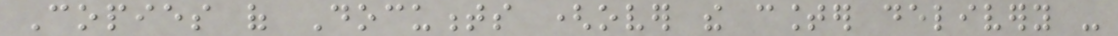Copies of Documents (over the counter delivery -
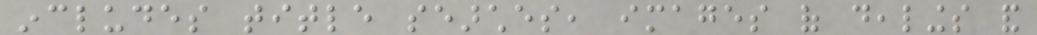includes title searches, images of dealings and
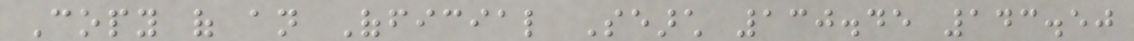Copy of an Official Search 130.45 143.50
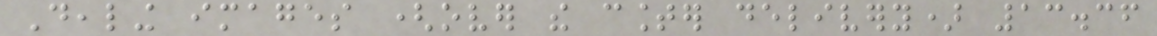Dealing images (over the counter delivery) 13.36
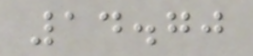14.70
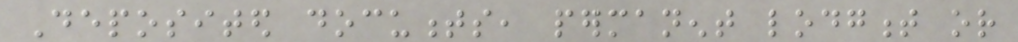Deposited documents, permanent lodgment or
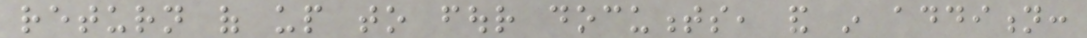return of up to four documents, and in addition:
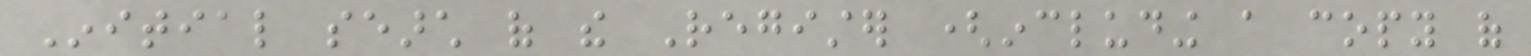Initial search of the Register (including a copy of
